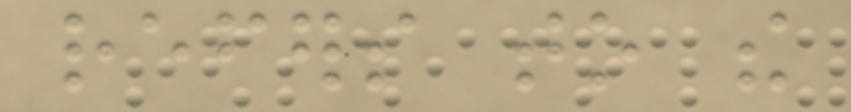refers to the
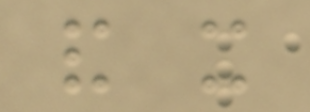and it
